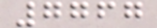7767
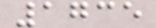1735
